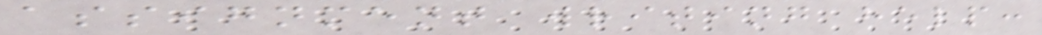assignment writing help:
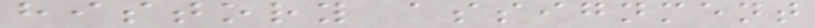history assignment
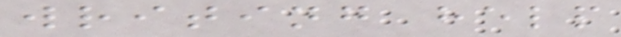writing help
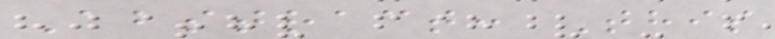Abstract: This
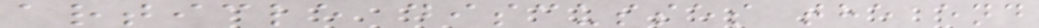article discusses the end
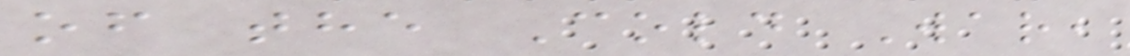of the Cold War,
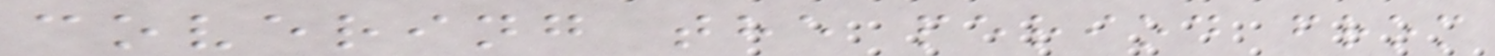covering the period from
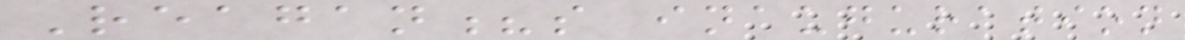Reagan?s inauguration
